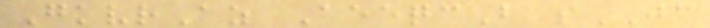GkvrAz AeeqcB sJC
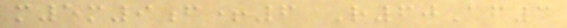m5m9f+6 R60Af3
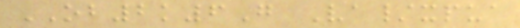OB2k6G Va/xpua
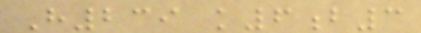H239 k6b3
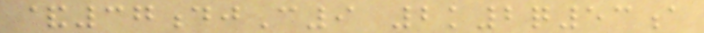&37djC9 2k2q53a
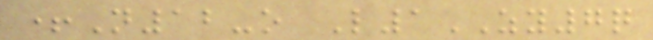+N12-o L1ZY7q
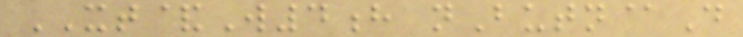XT&W4h nButn@D
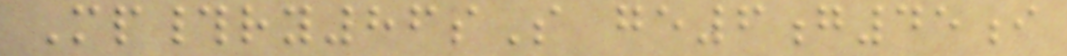Mp#ry86sS ge6g45i
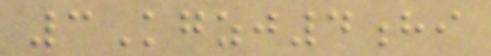3Kgzj4hi
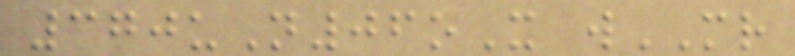370uN06oX wMR
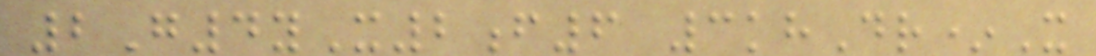2G4yX2f6 3khDr*X
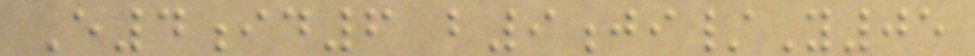E4id6 b9ji/Y05
